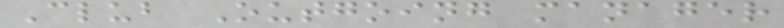Club Outgoing manager
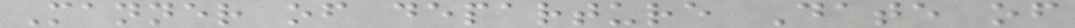Manner of departure Date of
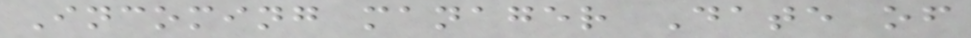Incoming manager Date of
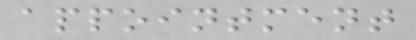appointment
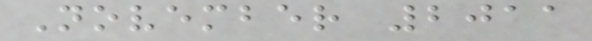November 2011
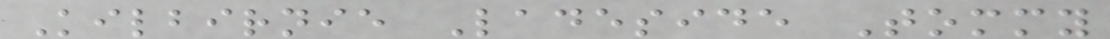Kilbirnie Ladeside Tommy
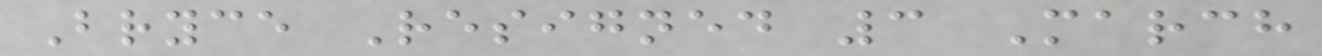Bryce Resigned 3 March
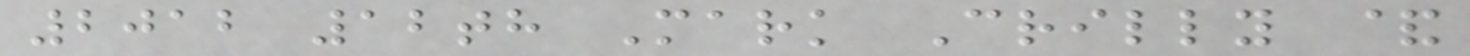2012 12th Mark Crilly &
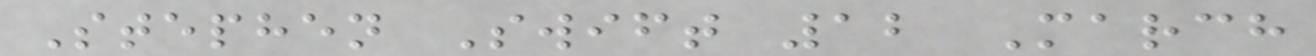Stephen Swift 12 March
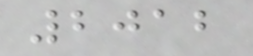2012
